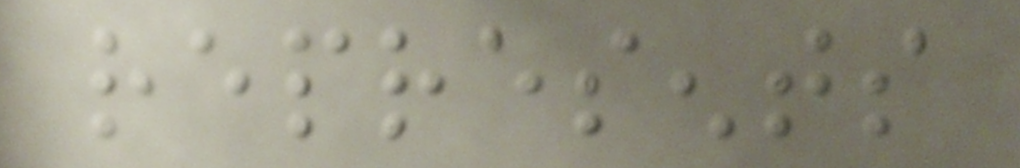represents
